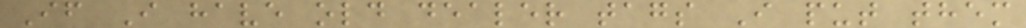If I have old dealer tags I put them
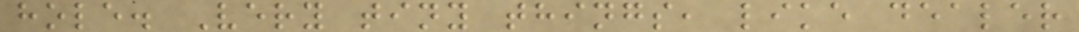hole. Very tiny things, like dealer
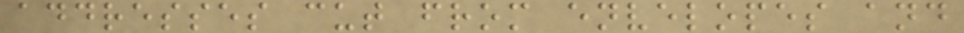addresses cut from envelopes and
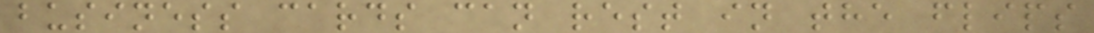business cards can rest in the flips
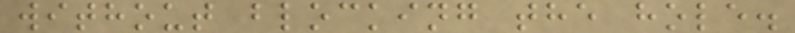without blocking the hole.
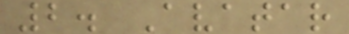2. Avatar
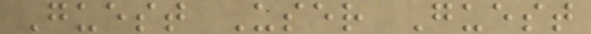Guest User Guest
